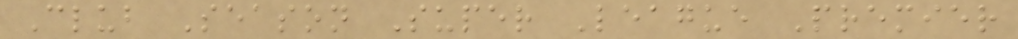Club Season Super League Premier
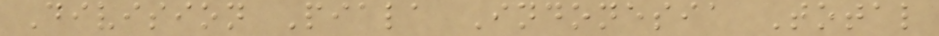Division Piala Indonesia Total
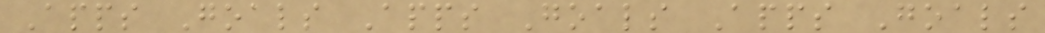Apps Goals Apps Goals Apps Goals
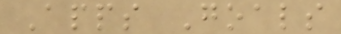Apps Goals
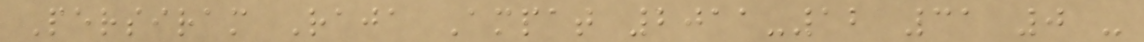Persiram Raja Ampat 2011-12 31 0 -
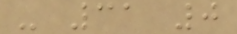- 31 0
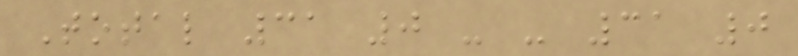Total 31 0 - - 31 0
